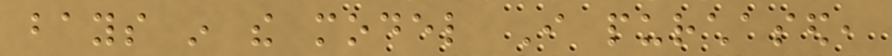bays in the model I purchased,
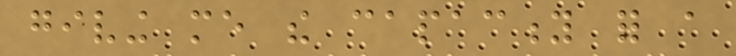giving me the capacity for a
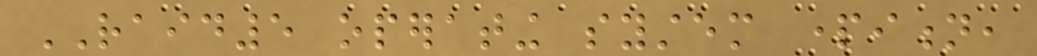RAID5 operating system partition,
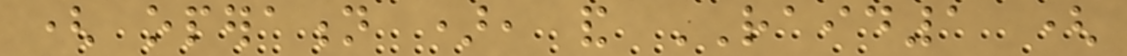( operation ), and RAID1 (
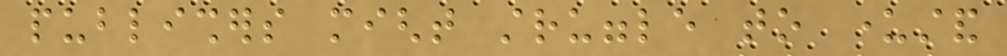publishers might struggle to understand
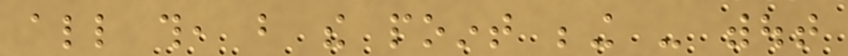all this, but the point being - without
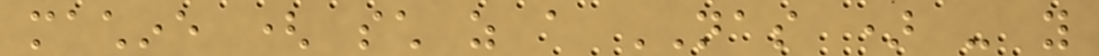machine ( such as a NAS ) - you
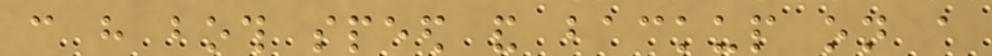can have both speed and backup on a
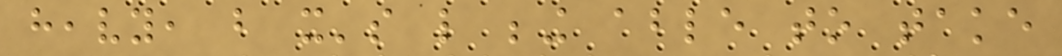heavy, but it's like being able to take
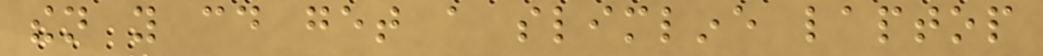then you could get a slimline laptop
